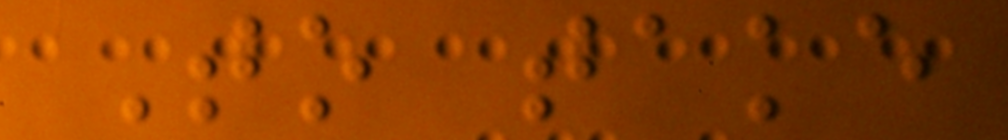To take
